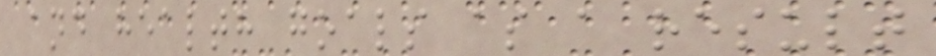and health goals as a result
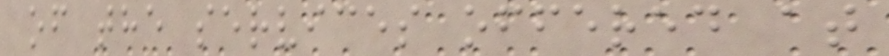of the services offered at
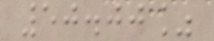50.00%
